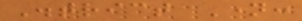District Name:
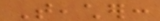Teacher:
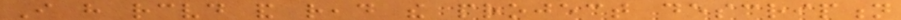I have received and read the project description
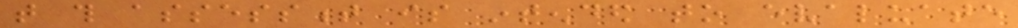that this assessment is intended to evaluate
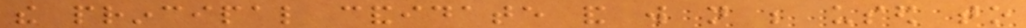the principal candidate and will not be used to
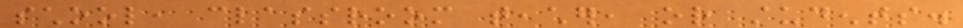school, classroom teacher, or students.
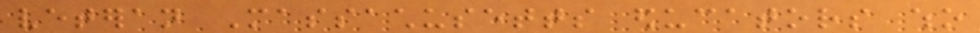veteran Massachusetts educators who
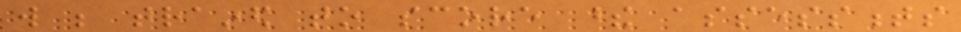will be trained to score these assessments
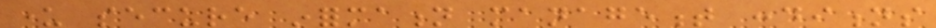under secure information management conditions
